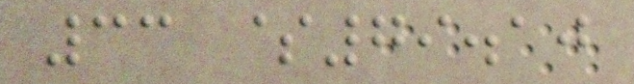33 $79.10
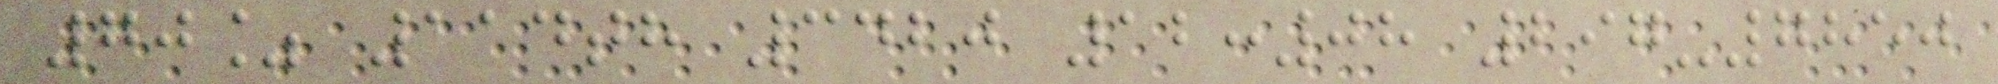70% 114th 3420 12:08 297-7850
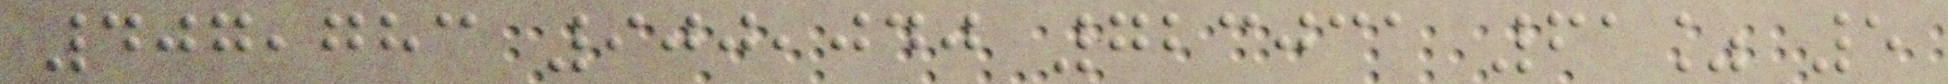407,783 900,040 723031 61% 5
